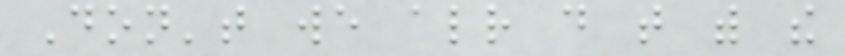Don't we already do that with the
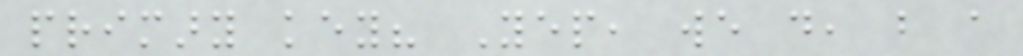primary key? Yep, we do, but a
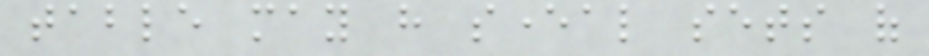table may have several sets of
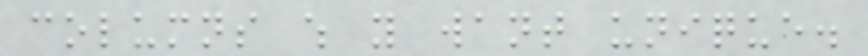columns which you want unique.
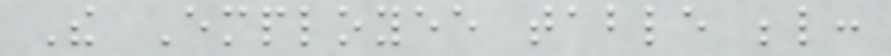The Employee table below:
